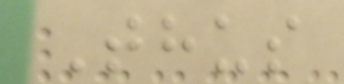Thus
